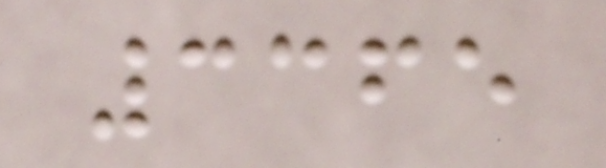3365
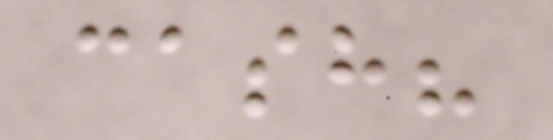cash?
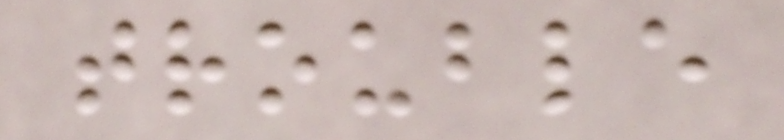trouble
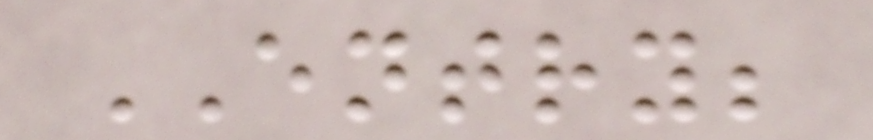ENTRY;
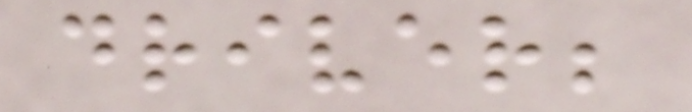driver;
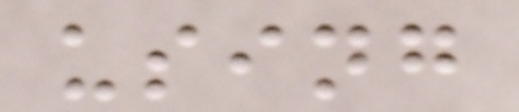using
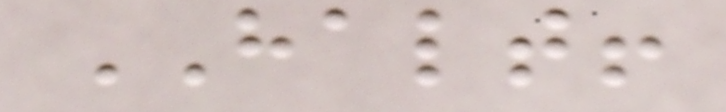HALT!
